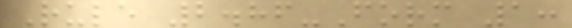Rule 2.86-Form 1:
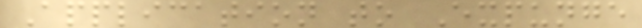Application to Expunge
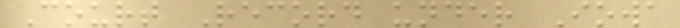Court Record under Iowa
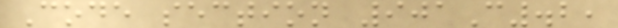Code section 901C.2,
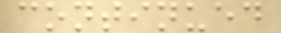continued
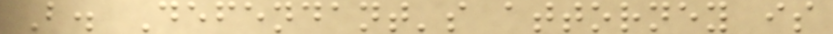B. Defendant's attorney is
